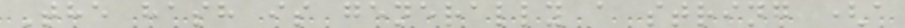The hash is generally a string (a
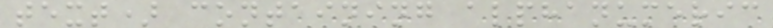text) containing alphanumeric
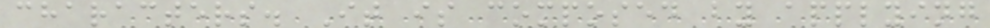characters. It is composed by applying
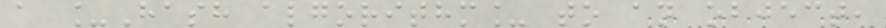a _Hash algorithm_ to an object,
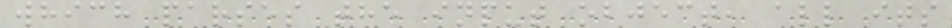which parses the input object, all its
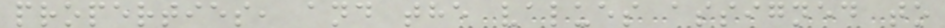properties, and the values assigned to
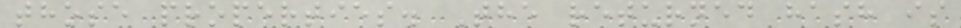those properties. The returned hash is
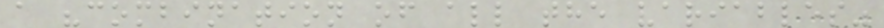a "combination of all the variables"
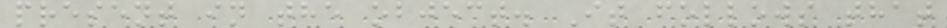present in the object. It follows that
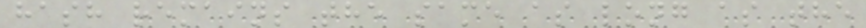hash remains the same as long as the
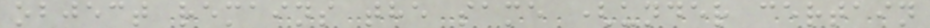object remains the same (under certain
